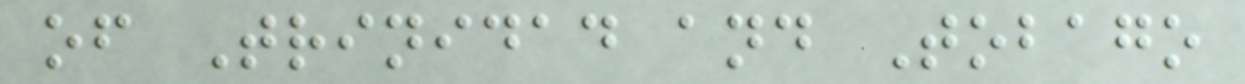of Trinidad and Tobago
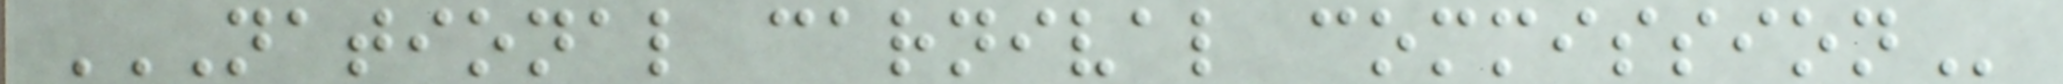NATIONAL CARNIVAL COMMISSION
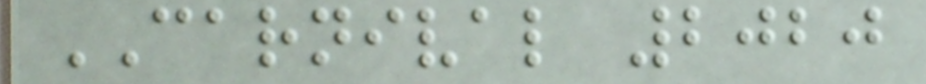CARNIVAL 2020
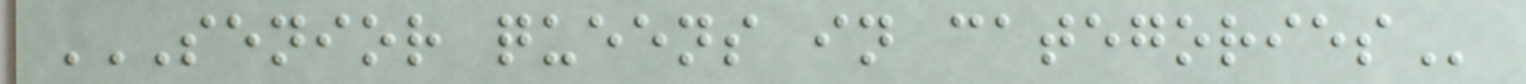SENIOR QUEENS IN CATEGORIES
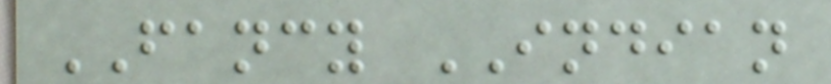FANCY INDIAN
